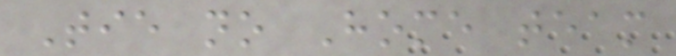Tie no Home team
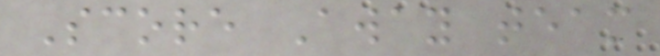Score Away team
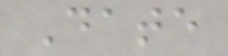Date
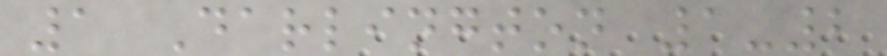1 Darlington 1-2
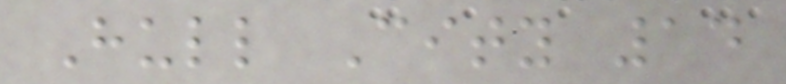Hull City 14
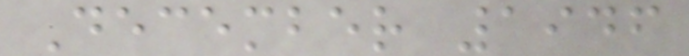December 1946
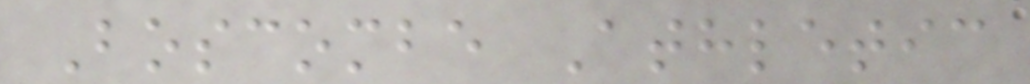Boscombe Athletic
